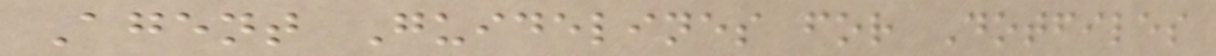Agent Guidelines for Dotfiles
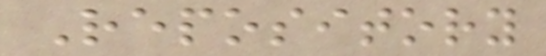Repository
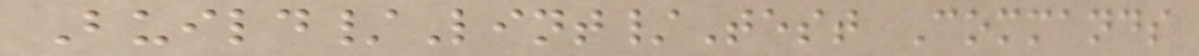Build/Lint/Test Commands
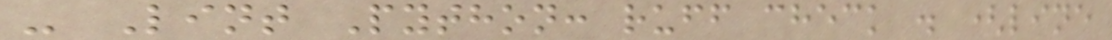- Lint Python: ruff check . (line
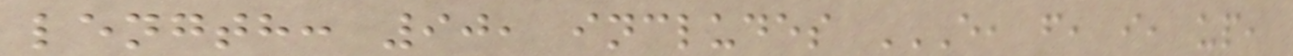length: 90, includes E, F, I, UP,
